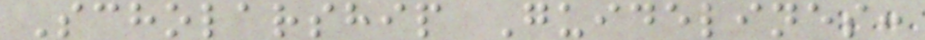Scholarship Guidelines:
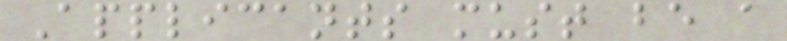Applicants must be a
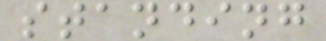standing
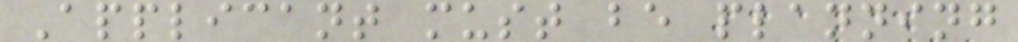Applicant must be planning
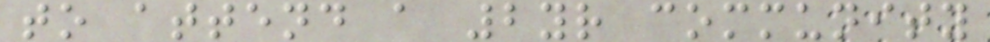to attend a 2yr community
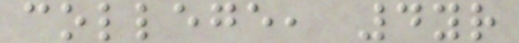college, 4yr
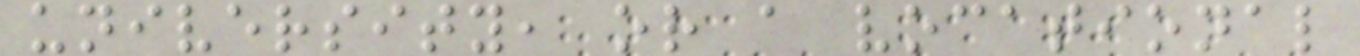university, or a vocational
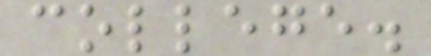college.
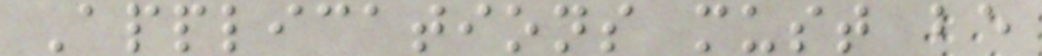Applications must be
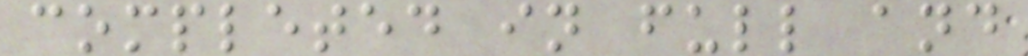completed in full and
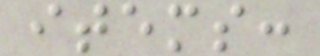items:
